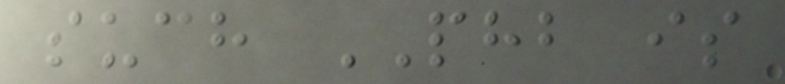such PHB is
